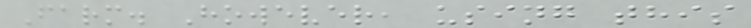Farm. However, using this
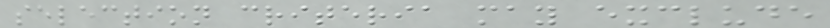selection criteria may exclude
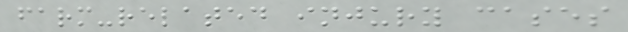farm-related injury cases
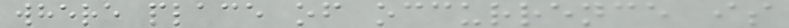where place of occurrence is
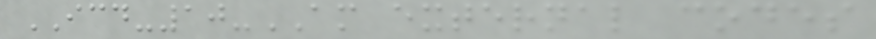ICD-10-AM external codes
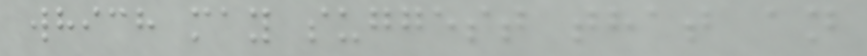which may suggest that an
